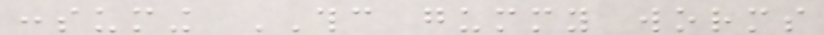consuming THC gummy worms
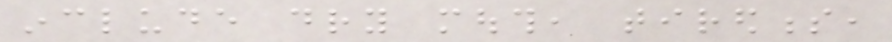include dry mouth, tiredness,
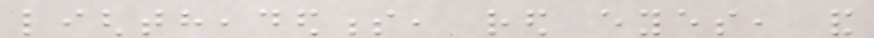lightheadedness, red eyes, and
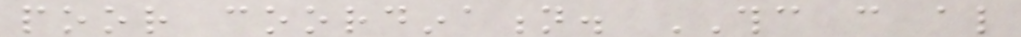poor coordination. THC can also
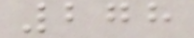278
